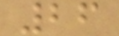26
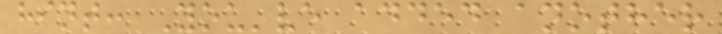hint: You've added another
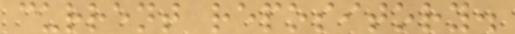current repository.
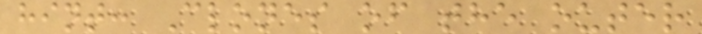hint: Clones of the outer
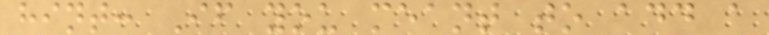hint: If you meant to add a
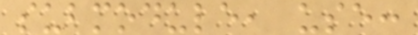submodule, use:
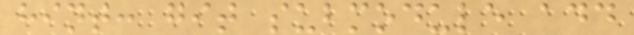hint: git submodule add
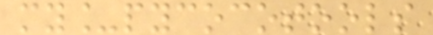my_pycocotools
